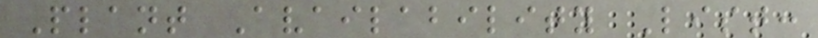Plant Availability List:
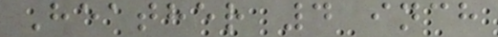Heather 4 inch
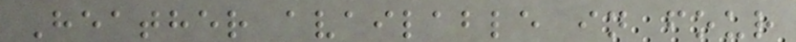Heather available in four
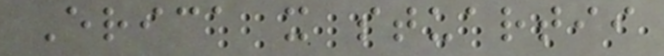Erica x stuartii
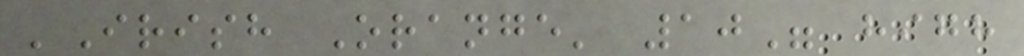'Irish Orange' 10" high
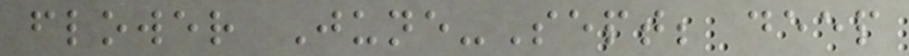flower June-Sept; deep
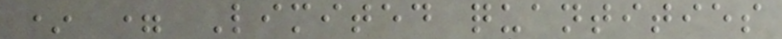* = Limited quantities
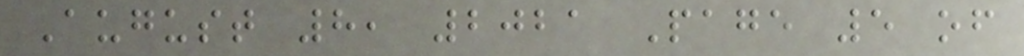August 8, 2021 Page 5 of
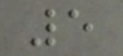5
